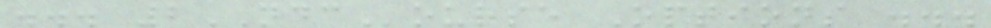... 2NDCourse Options ...
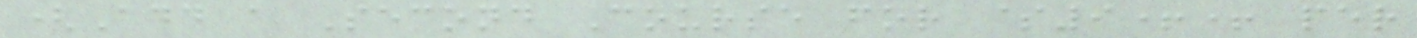(Add a Second Course for $9++ per
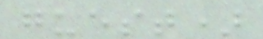guest)
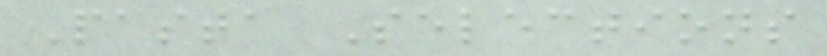Pasta Selections
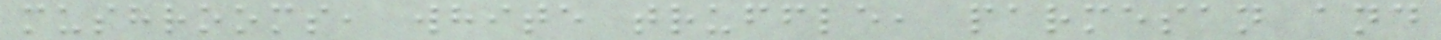mushrooms, white truffle, parmesan and
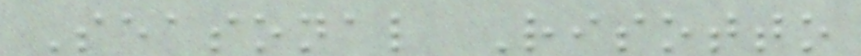Seasonal Risotto
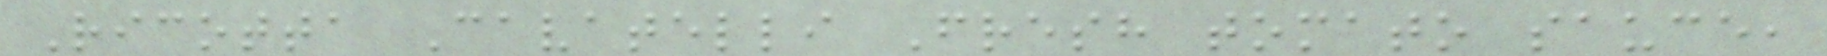Ricotta Cavatelli Fresh tomato sauce,
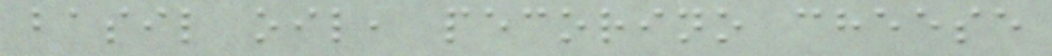basil oil, pecorino cheese
